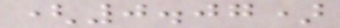(0.07)
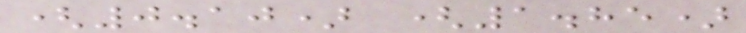(0.10) (1.85)
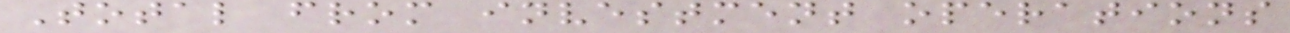Total from investment operations
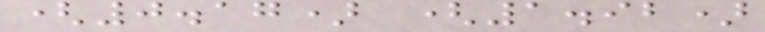(0.17) (1.92)
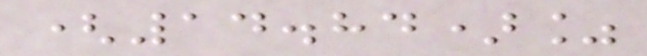(14.84)%
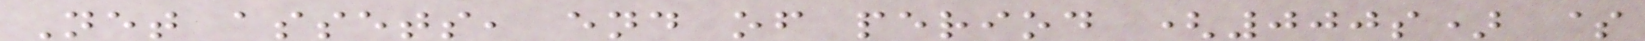Net assets, end of period (000s) $
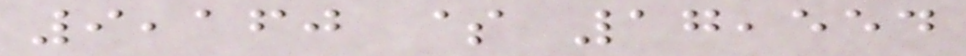9,160 $ 17,554
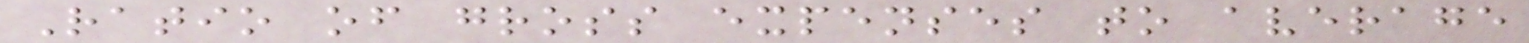Ratio of gross expenses to average
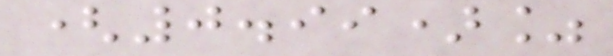(0.99)%
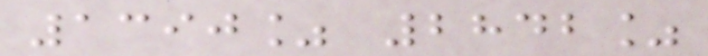1390% 2842%
